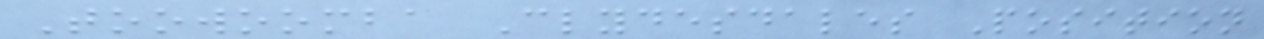Toowoomba Clydesdales Position
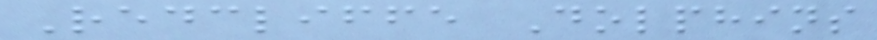Redcliffe Dolphins
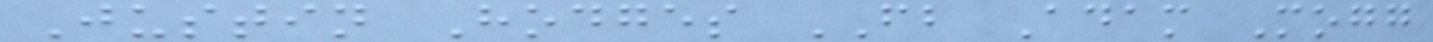Justin Hodges FB Adam Mogg
